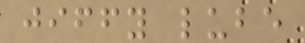jiffy lube
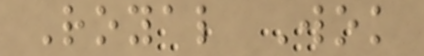Royal Wok
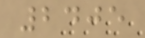2405
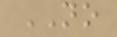NO
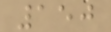150
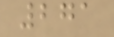271
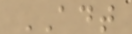ADT
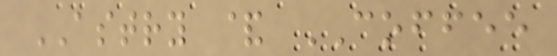ASTRY & COFFEE
